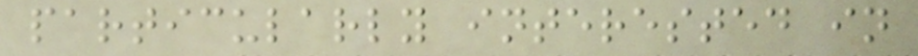particularly interested in
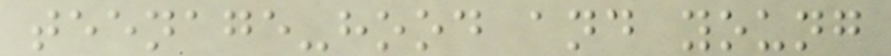teenage-hood and young
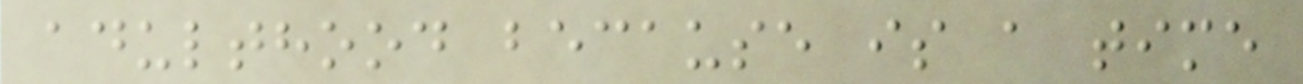adulthood because is a time
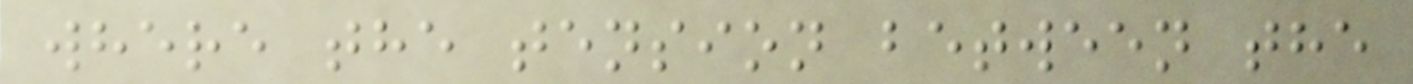where the tension between the
